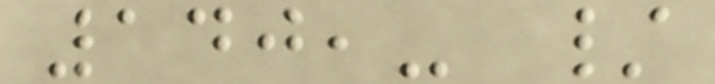140,- /
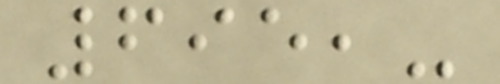695,-
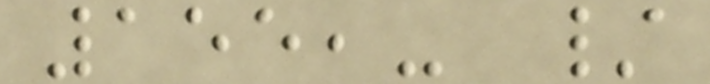155,- /
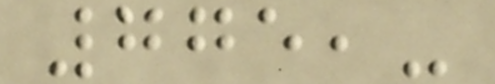775,-
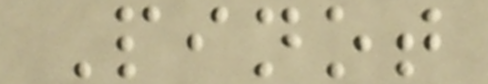Pinot
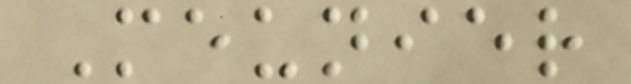Meunier
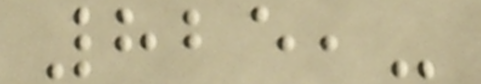825,-
